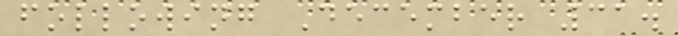following December 31.
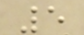5
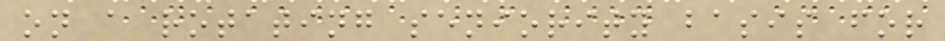on a rotating seniority basis for
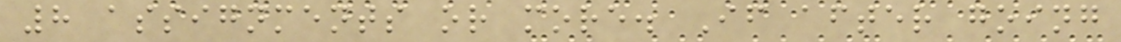8 assignments or more. If after going
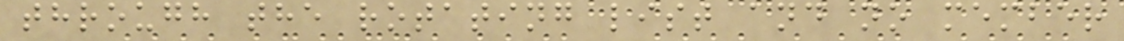through the rotating list and no member
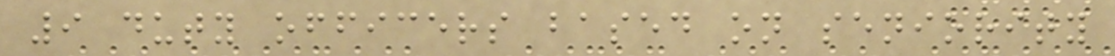9 duty officers based on seniority
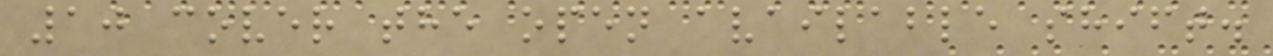10 cover the open available shift.
